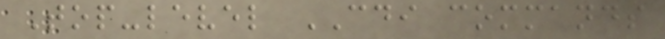Top-level CDI commands
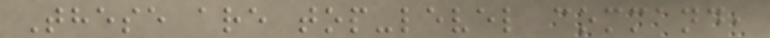These are top-level command,
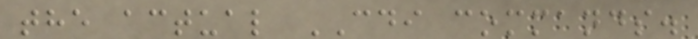the actual CDI commands.
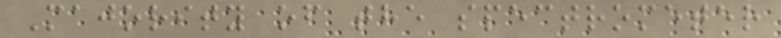Majority of the spectrometer
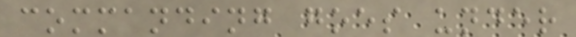commanding goes under
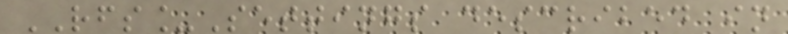RFS_Settings described in
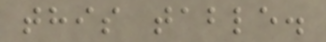this table.
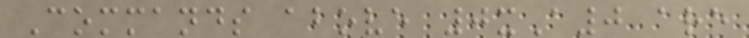Commands above 0xA0 are
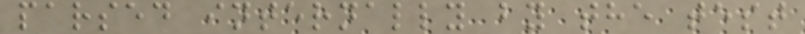parsed internally by the test
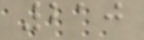210
